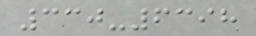330-6398
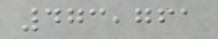473,761
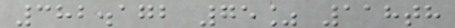382.172 75% 118th
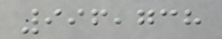996,738
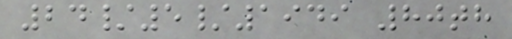24/5/1949 80th
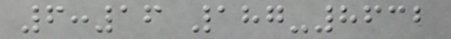6:16 187-8632
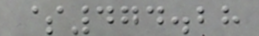$474.28
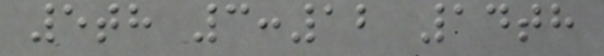5th 3:12 14th
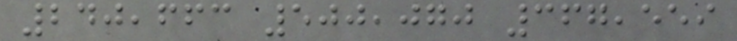240,663 500,070 367,559
